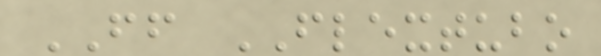FF FLEXTUBO
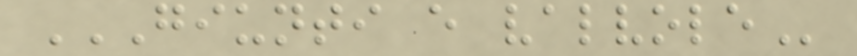GIUNTI E VALVOLE
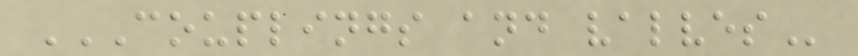COUPLINGS AND VALVES
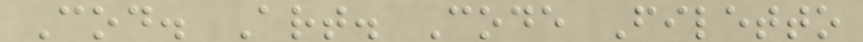Cod. Art. Code Filetto
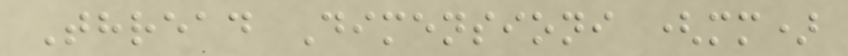Thread Dimensioni (mm)
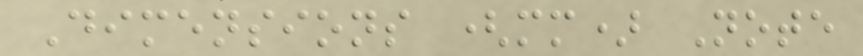Dimensions (mm) Note
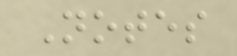Notes
